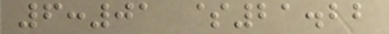6:01 $21.22
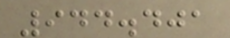944.401
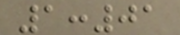1:01
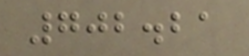702.21
